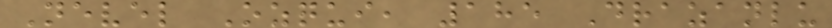Nevel Ozqui, 185 Drazanlu
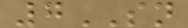7SN
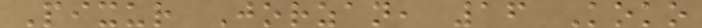Pixur Jorzan, 16 Koko
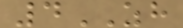4ZH
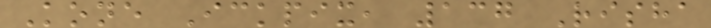Kone Ickpix, 137 Risha
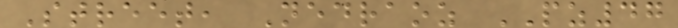Street, Nedraoz PZ47
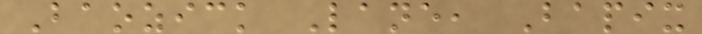Baozick Lane, Bapix
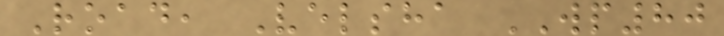Road, Velsha WP80
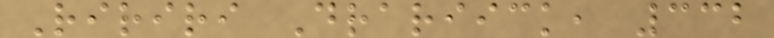Ririri Drariick, 332
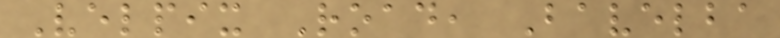Velpix Road, Bavelba
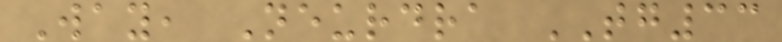Way, Neurdra TG33
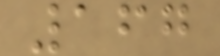167
